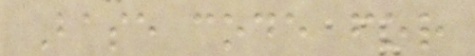Base code for
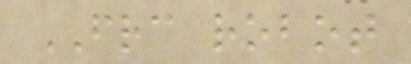FRC robot
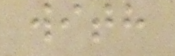with
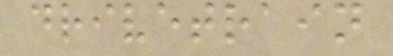drivetrain
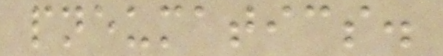pneumatics.
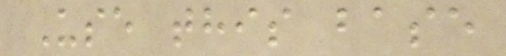Use this base
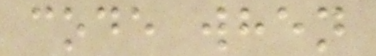code when
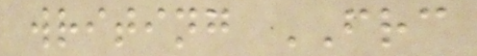writing FRC
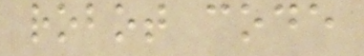robot code
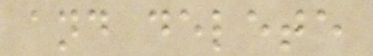and delete
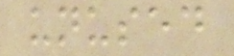unused
